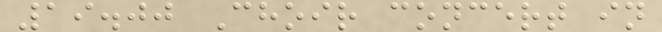19.00 Choir concert in
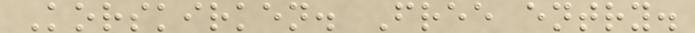Korskirken. Free entry.
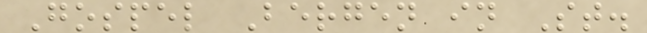Gospel Bergen in St.
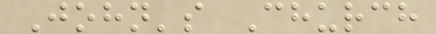John's Church
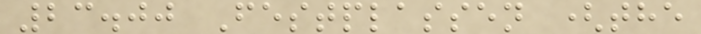23.00 Festplassen (the
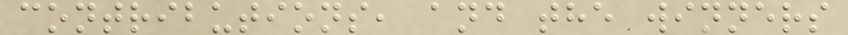contributions, and the winners
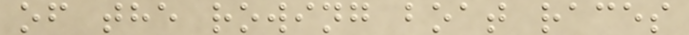of the rowing boat races
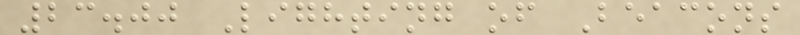23.00 Lighting of Beacons
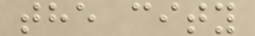the city
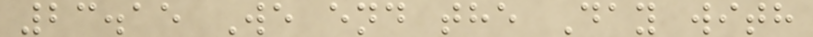23.15 We end the Day with
